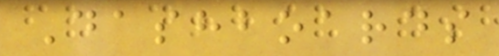Dashboards
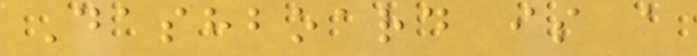Dashboard is a
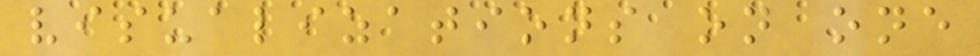visualizations on one
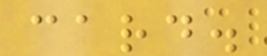card.
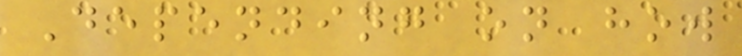Depending on how
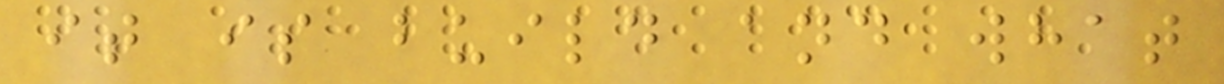it is build and what
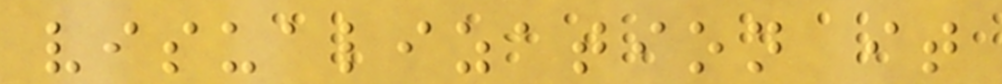visualization it
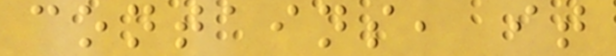contains, it
